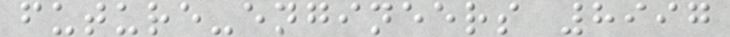future-engineers 8997
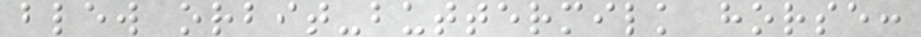blew orbit-buttermilk horse:
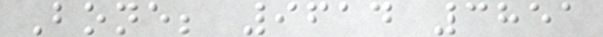Bone; 9614 3851
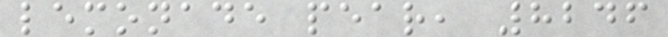lemonade pear, 8246
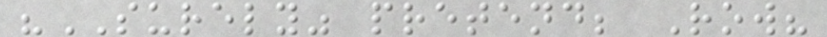"SURELY" pretend; Row?
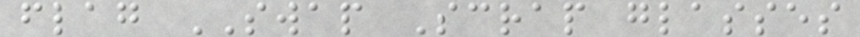flag SWAP Scrap glasses
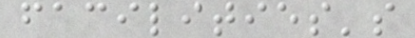facilities's
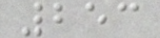253
